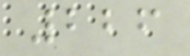226
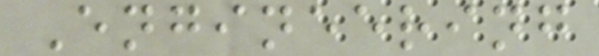Engineering
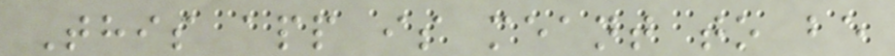This app is meant to be
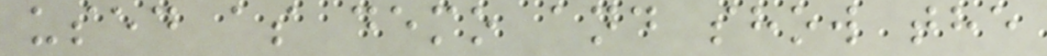used as demo and show the
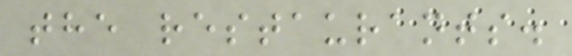the restaurants.
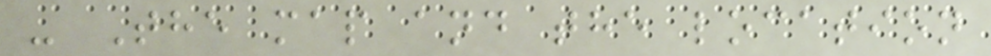- The map and the location
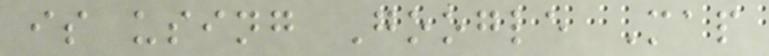is using Google Map
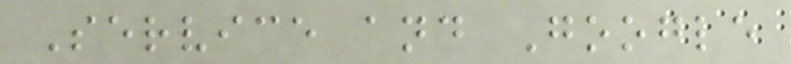Service and Google
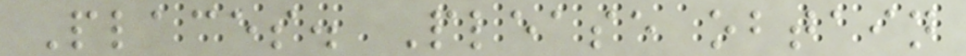Places. Please obtain
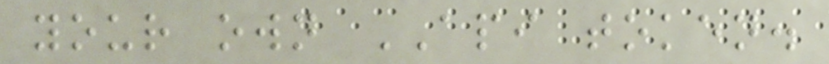your own API token.
